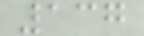137
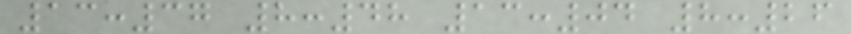13:37 8:48 13:04 8:26
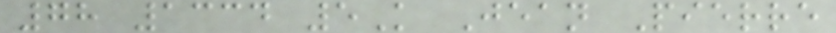78 1334 5K Jean Pierre
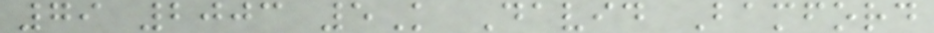79 2003 5K David Bamford
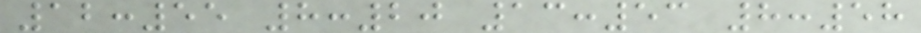12:55 8:20 13:53 8:58
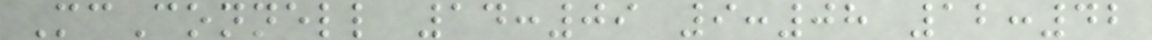McConnell 14:09 9:08 12:42
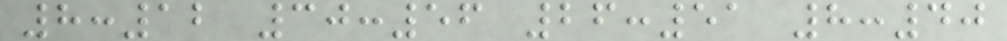8:12 30:56 26:51 8:40
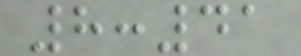8:41
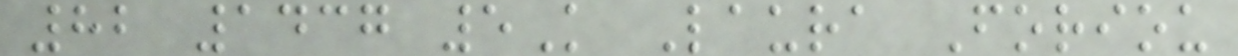82 1437 5K Laura Foriou
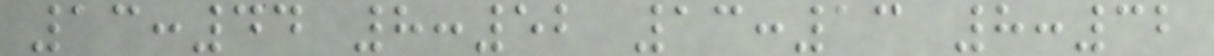13:44 8:52 13:13 8:32
